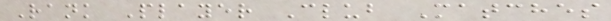Rank Player Club Matches
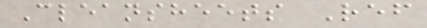Cleansheets Ref
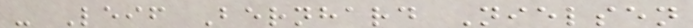- Leif Bernhard Nielsen
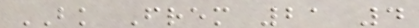BK Frem 21 4
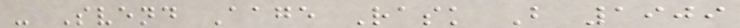- Svend Aage Rask B 1909
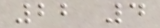22 4
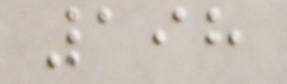198
